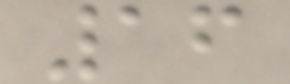16
